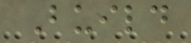Build
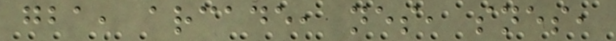gba, arcade, nes, snes,
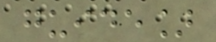guide]
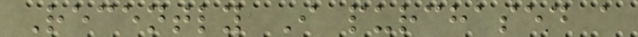Recently I purchased a
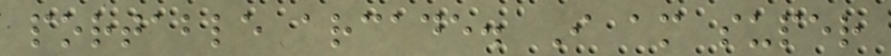portable arcade. I am super
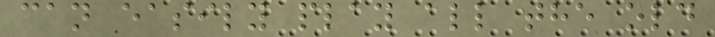can easily play all the old
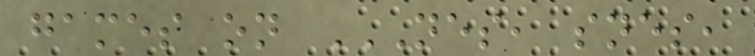games on NES, SNES,
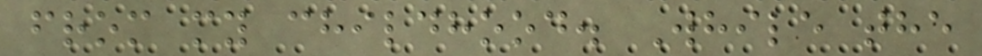from my childhood. While the
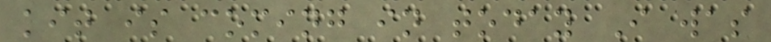kit is coming in today I was
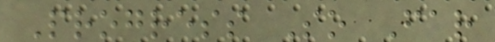Progress So Far
